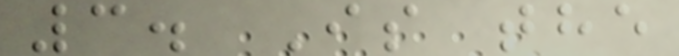3. Is the
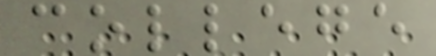college
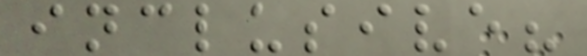inclusive?
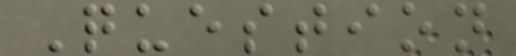Question
